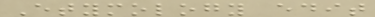Etymology edit
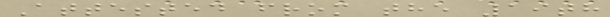Attested from the 19th
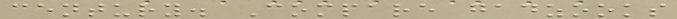century. Compare gadzooks
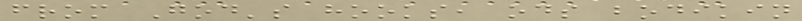from God's hooks, ods bodikin
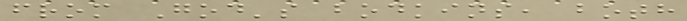from God's bodkins, both
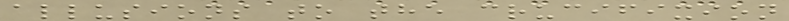allusions to the crucifixion
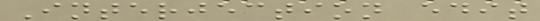Interjection edit
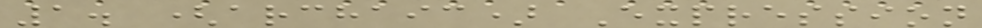1. (archaic) Expression
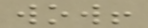wow!
